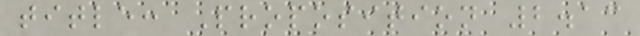title: Proposition 2.13
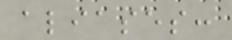aliases:
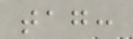tag:
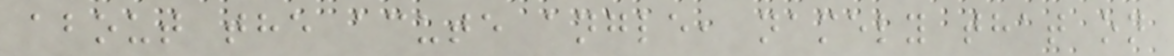about the acute angle, namely that on
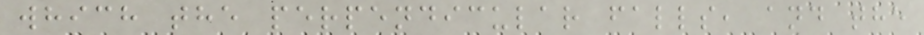which the perpendicular falls, and the
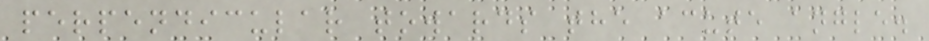perpendicular towards the acute angle.
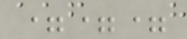===
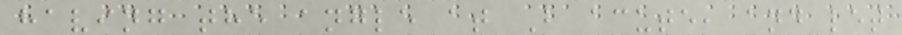having the angle at B acute, and let
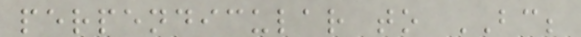perpendicular to BC;
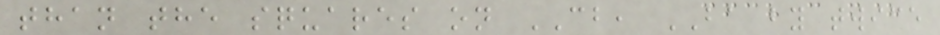than the squares on CB, BA by twice
